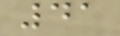41
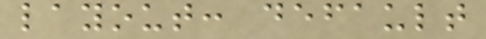layout: default
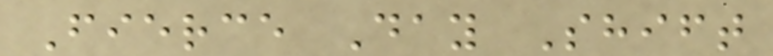Fierce Day Shift
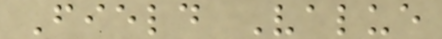Field Value
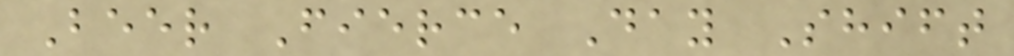Beer Fierce Day Shift
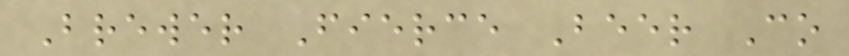Brewer Fierce Beer Co
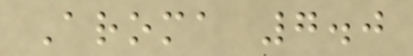Aroma 7.0
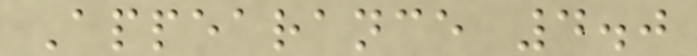Appearance 4.0
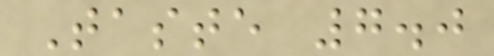Taste 7.0
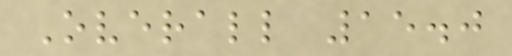Overall 15.0
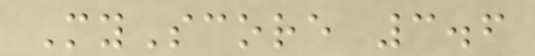MyScore 3.6
